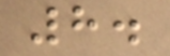8.
